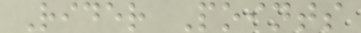Rider Points
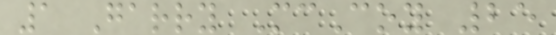1 Garry McCoy 25
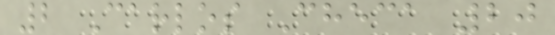2 Carlos Checa 20
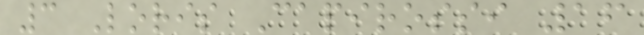3 Loris Capirossi 16
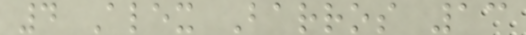4 Alex Barros 13
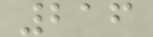216
